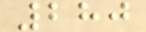280
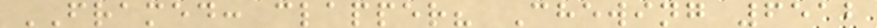FRAMED: clapper? Chewing 6512
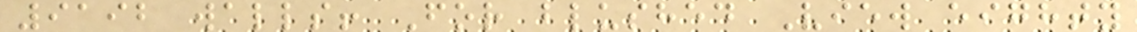9192 walls! For blushed View eighty
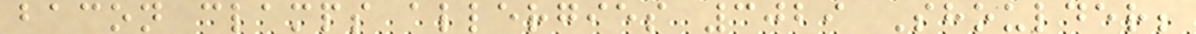bacon clamps allergies 3029 Shoulder;
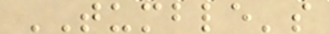TUMBLE's
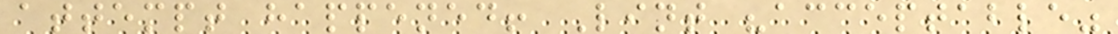attempt happened! Lint "acceptable"
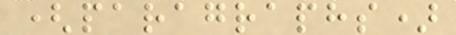(paragraphs)
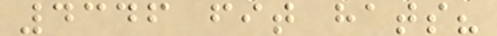4346 fit hats?
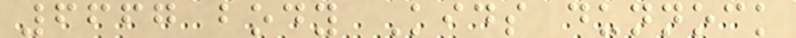6667 body Kids dunnock
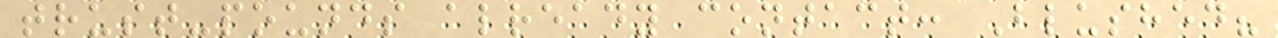trust-pounds already contact: Blushed?
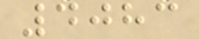4083
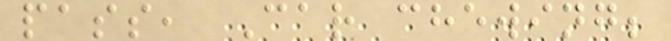pass, Car chewing;
